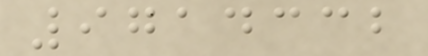9714332
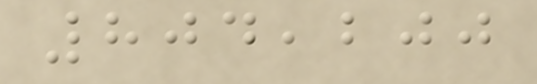804,200
